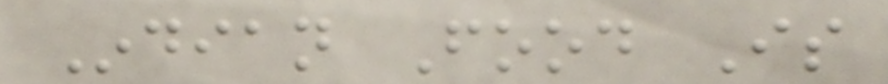Indian Food Is
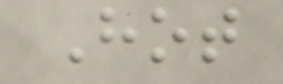Hot
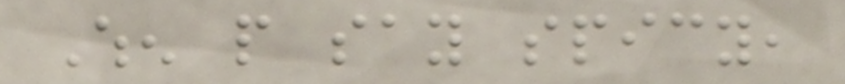When people say spicy,
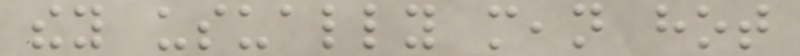they usually mean hot
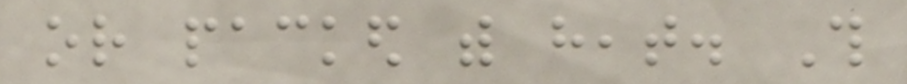or packed with heat. This
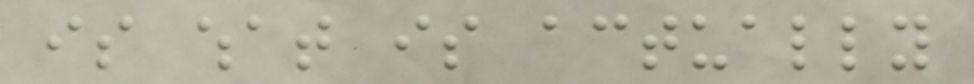is what is actually
